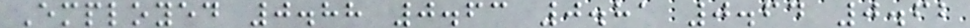Employed 0.88 0.63 0.81 0.64 0.62
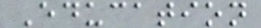Education
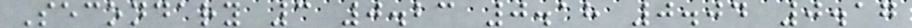Secondary 3 0.23 0.18 0.04 0.17
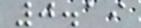0.19
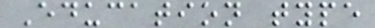Education type
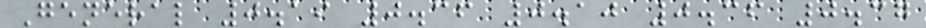General 0.19 0.36 0.10 0.36 0.37
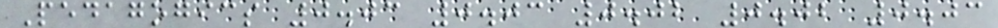Pedagogics 0.03 0.03 0.02 0.02 0.03
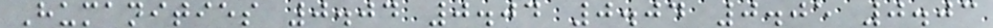Humanities 0.04 0.04 0.04 0.05 0.03
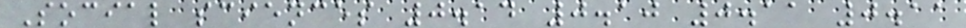Social sciences 0.14 0.10 0.11 0.11
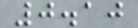0.10
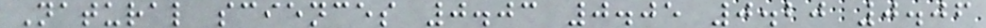Natural sciences 0.03 0.05 0.20 0.06
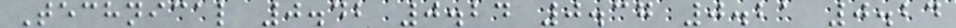Technical 0.42 0.24 0.37 0.21 0.24
